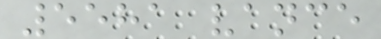5581 vance
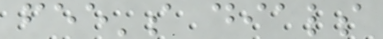fee's dials
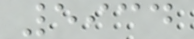5934
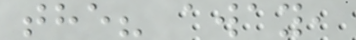the? away,
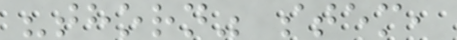"thorn" stem,
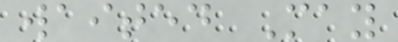waited May
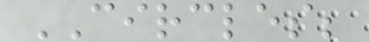CIRCLES;
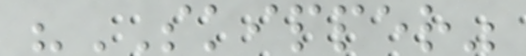"SKIPPER"
